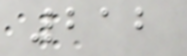212
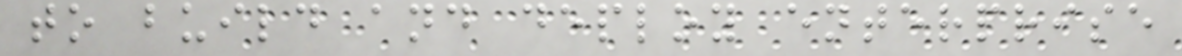to build and deploy enterprise
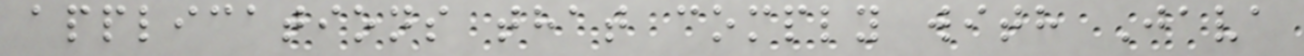applications that comply with Java
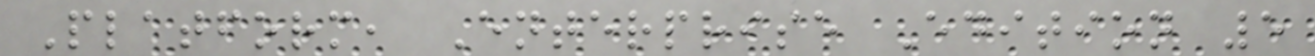Platform, Enterprise Edition 5
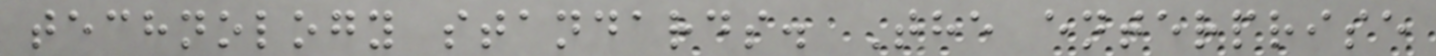technology standards. The enterprise
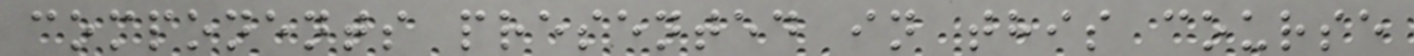components presented in this course
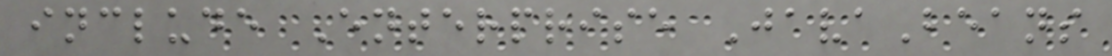include Enterprise JavaBeans
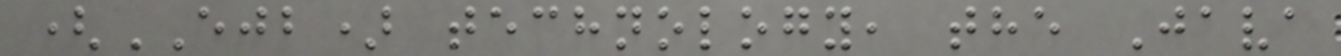(EJB) technology, the Java
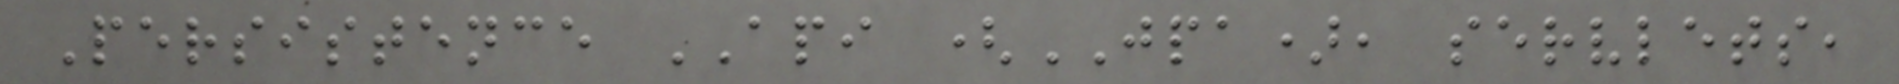Persistence API (JPA), servlets,
